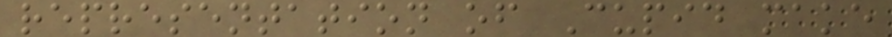representation of Cupid make
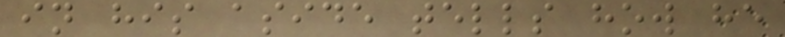in his aside tells how he
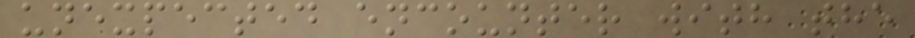unexpected encounter with the
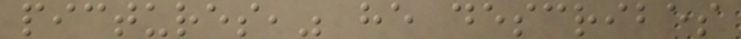pictures," he describes
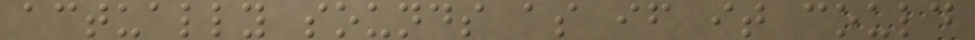actually sounds as if it could
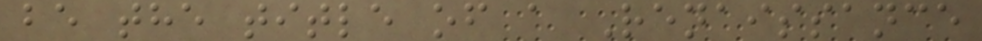be the title of a Renaissance
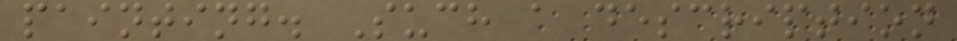painting. Such a description
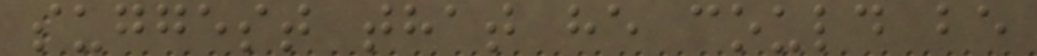suggest that he could be
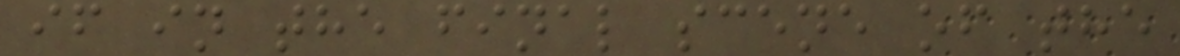if in the final scene of the
